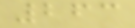263
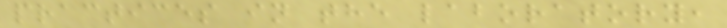practices in the laboratory,
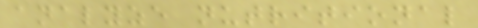analyze nutritional
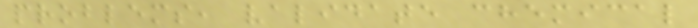problems, validate chemical
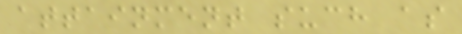attainment such as
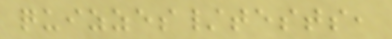quizzes/tests,
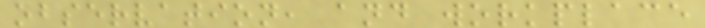observation, and workplace
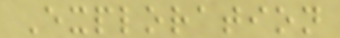Exploration
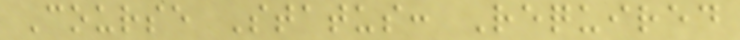Course Status: Required
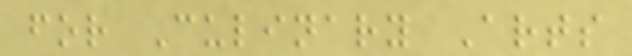for Culinary Arts
